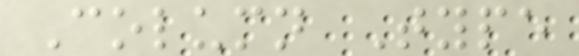Column Type
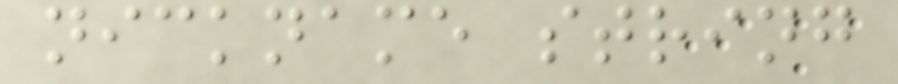nickname string
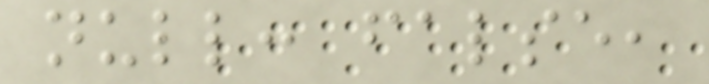null: false,
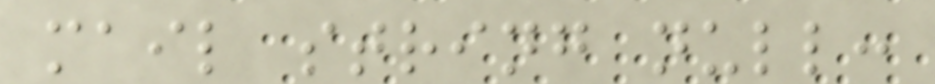mail string null:
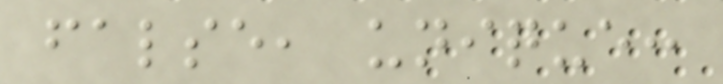false, unique:
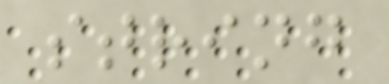string
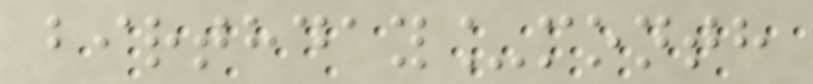birthday_month
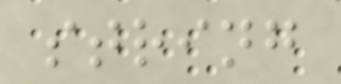string
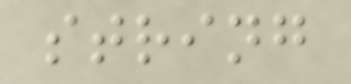string
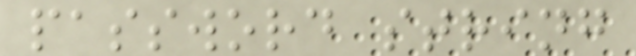password string
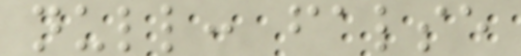null: false
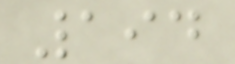194
